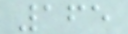165
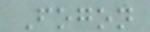Fogon
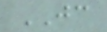JC
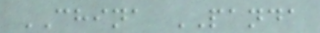CHINA PANDA
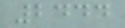2444
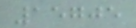15705
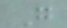G
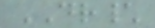DR\
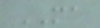MA
